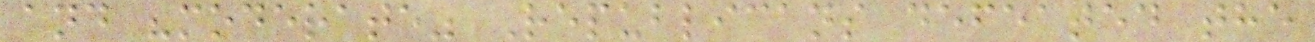and "moderate" Republicans defeated the
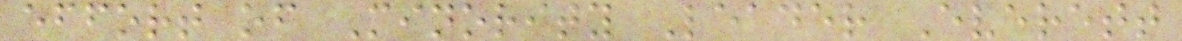effort of Minority Leader Everett
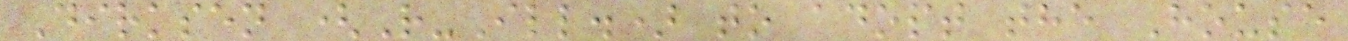Dirksen (R-Ill.) to adopt the House
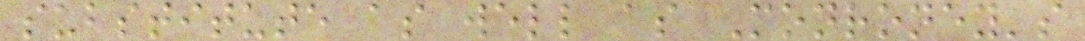substitute as well as Monroney's
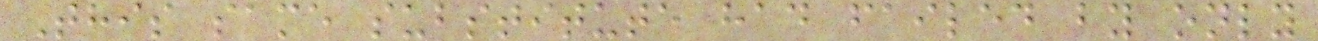This same substitute had failed by only
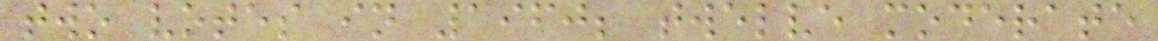two votes in 1960; twelve moderate
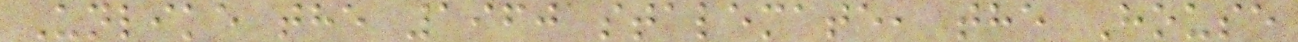Unlike the 1960 stalemate, the House
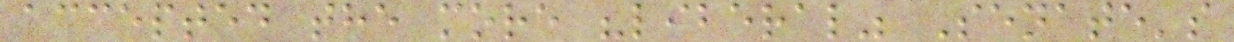accepted the more "liberal" Senate's
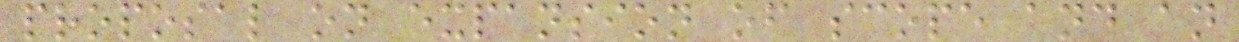proposal on expansion of scope and an
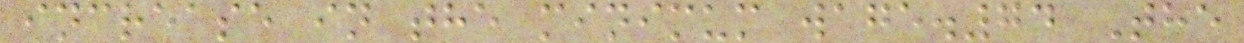increase in the minimum wage.74 The
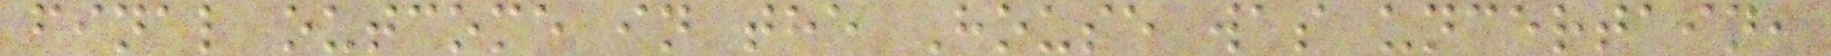final outcome in the House was uncertain,
